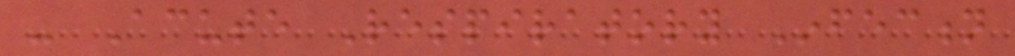- Acute Respiratory Infection
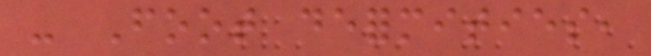- Foot deformities,
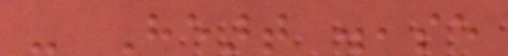- Heart disease
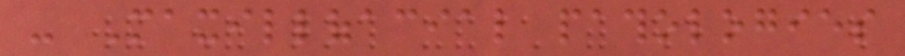- Maxillofacial pathologies
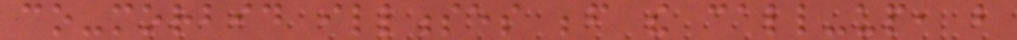co-morbid illnesses before the call-up, but
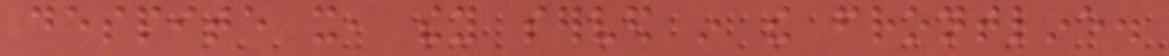despite it, they served in the frontline.
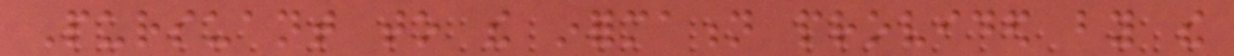Pursuant to the information provided by the
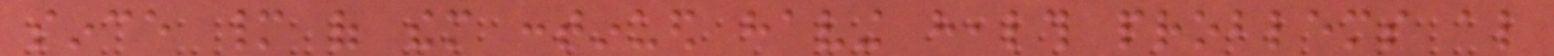since many of them continued having health problems also
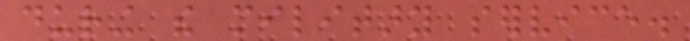during the military service.
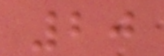20
